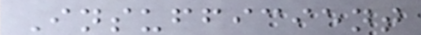Insufficient
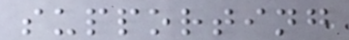supporting
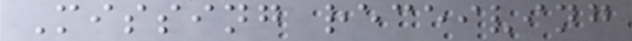Missing receiving
